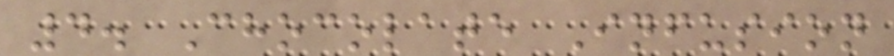4. Chocolate Infusion
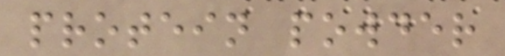protein powder
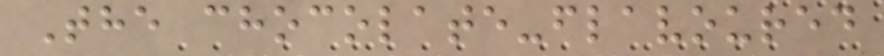The chocolate-flavoured
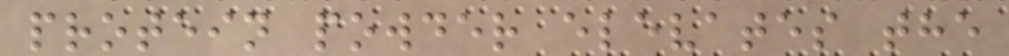protein powder elevates the
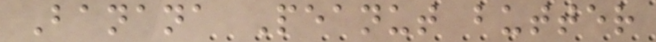Banana Peanut butter
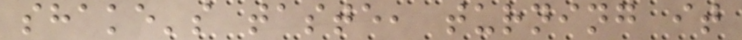shake's taste, turning it
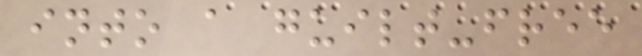into a guilt-free
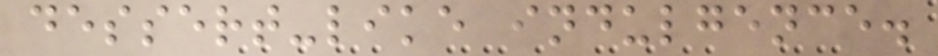dessert-like indulgence.
